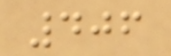406
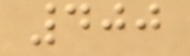400
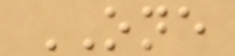ONE
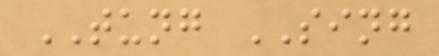TUNG SING
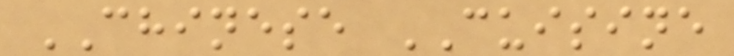CHINESE CUISINE
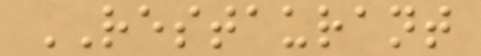RESTAURANT
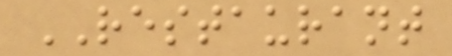RESTAURANT
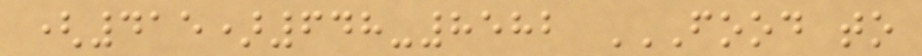(415)648-8582 FOOD TO
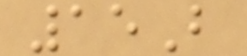15B
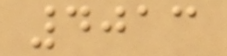4013
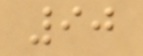90
